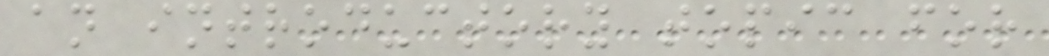an introductory topic for
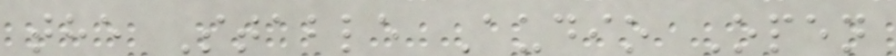the Stable Audio Open
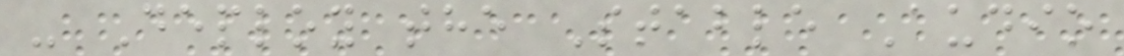- Deploy the Stable Audio
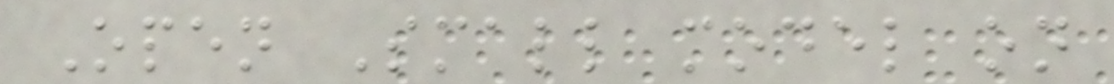Open Small model on
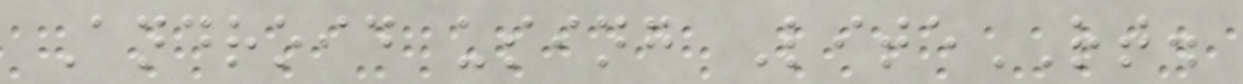Android using LiteRT.
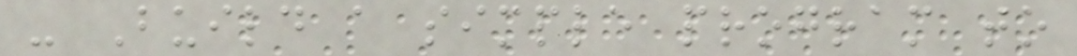- Build a simple program to
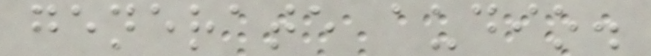generate audio.
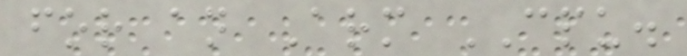for an Arm CPU.
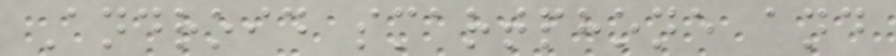Android smartphone and
